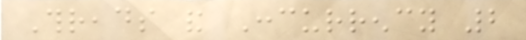Threads and Concurrency 2
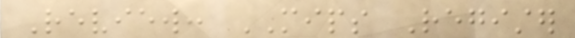Review: MIPS Register
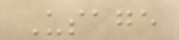Usage
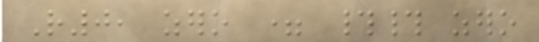R0, zero = ## zero
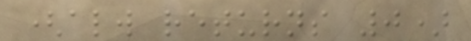(always returns 0)
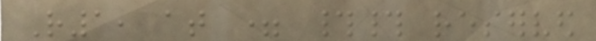R1, at = ## reserved
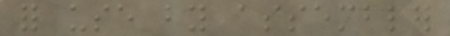for use by assembler
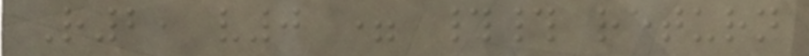R2, v0 = ## return
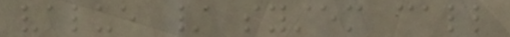value / system call
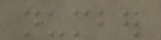number
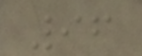96
